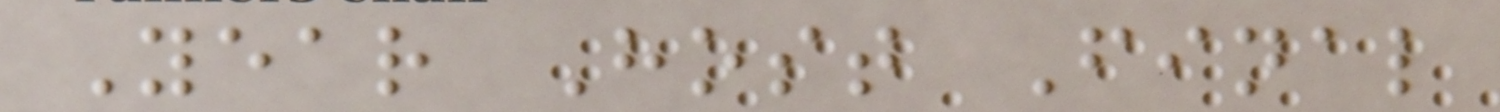Year Host Final
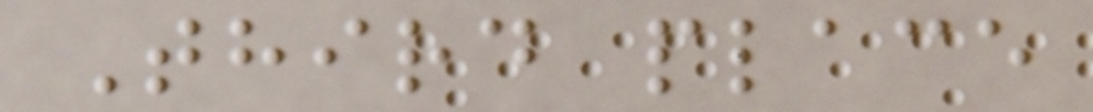Third place
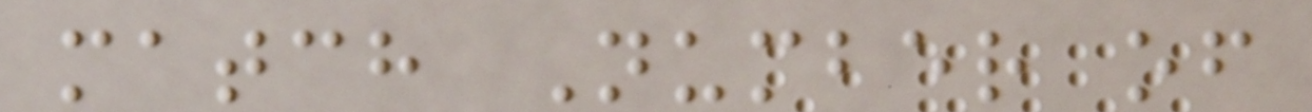match Number of
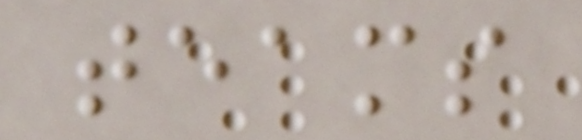teams
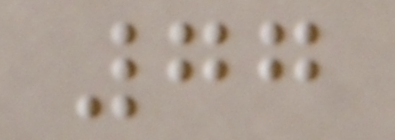77
